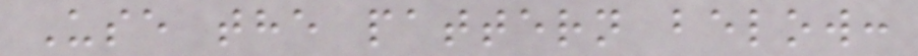Use the pattern below:
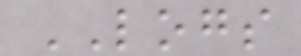LOGS
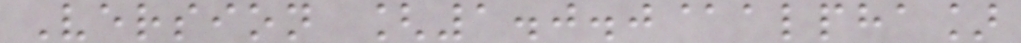Version [1.0.0@alpha]
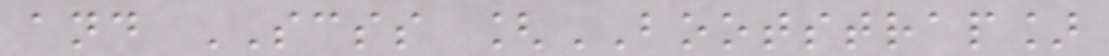and SCSS [BOOTSTRAP]
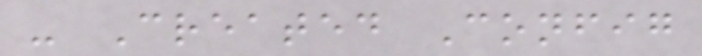- Created Config
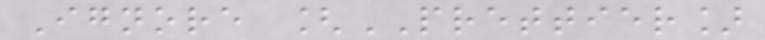Ignore [PRETTIER]
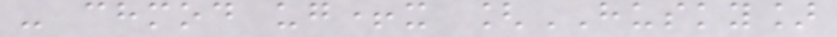- chmod ug+x [HUSKY]
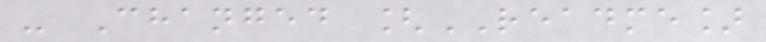- Changed [README]
